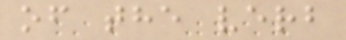of the verb
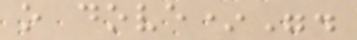o dove*".
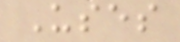Uses
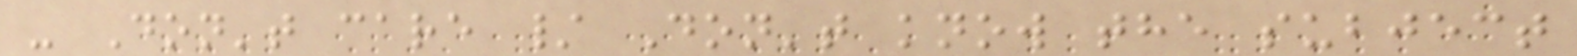- Don't care / Don't know the subject
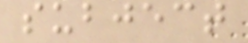subject
